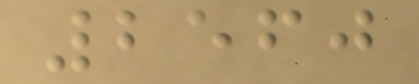2560
